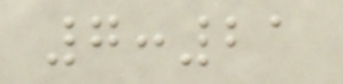7:21
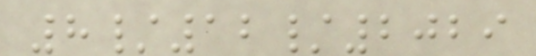8/12/2029
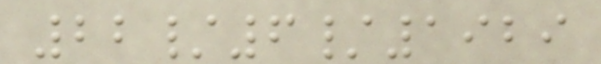22/6/1929
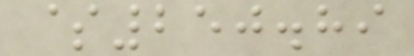$250.89
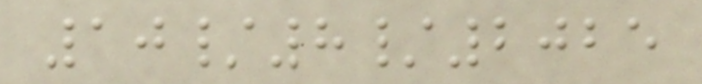10/8/2025
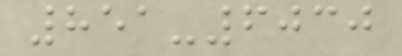851-6030
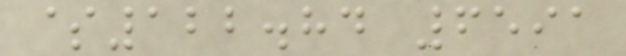$122.84 6591
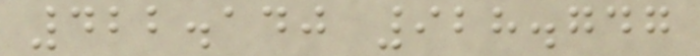422.140 928.747
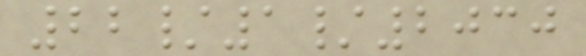22/1/2030
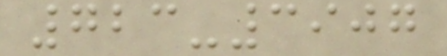723-3907
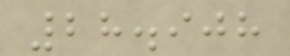28.908
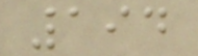194
